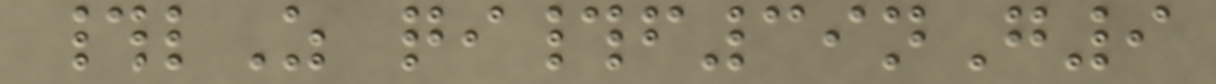#lZ qi#f39nG9
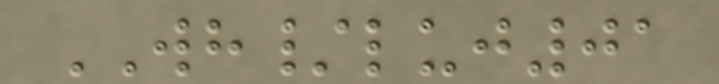WH/luj01
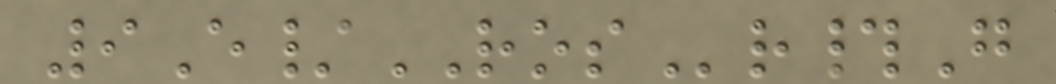9E/ROSr#G
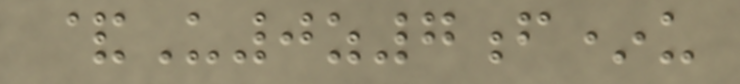&U0z7f*u
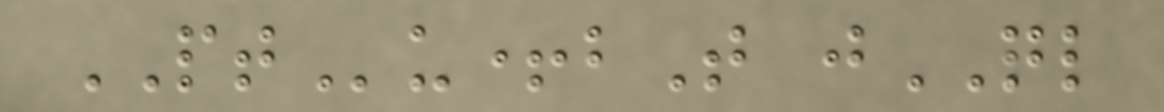PTu+bT jQL
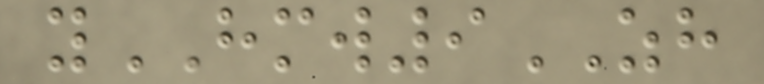yHMW9ZH
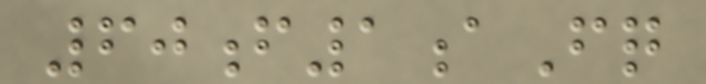60f1aFq
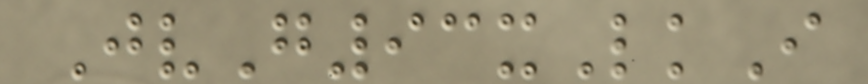JvG93xLkI
